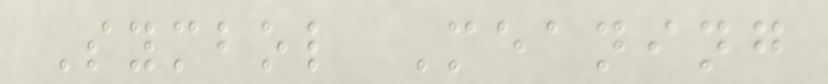Symbol Meaning
